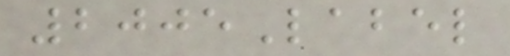2005Label
